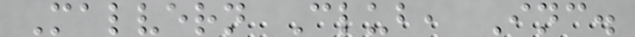Malvern Club, Inc.
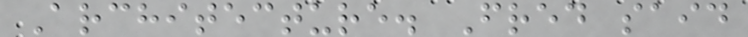Architecture. Fred said
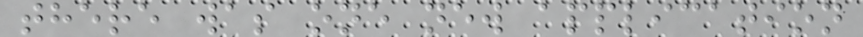there was one new application
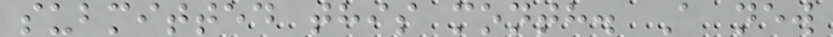submitted this month. A new
